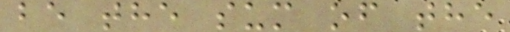be the sum of the
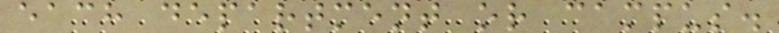each department or campus.
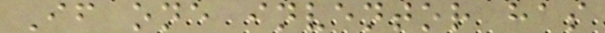If one inventor has
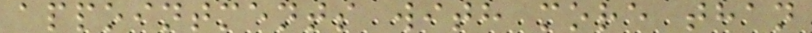appointments with more than
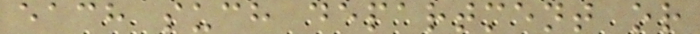each such department or
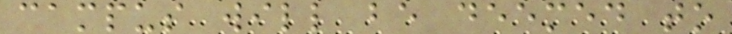campus will be deemed to
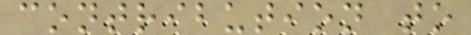contribution to
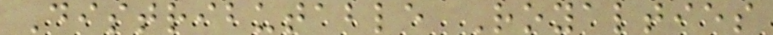Distributable Royalties
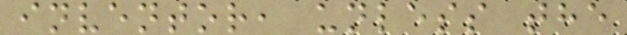inventor, unless the
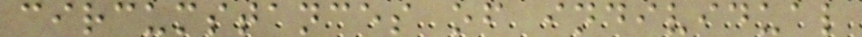circumstances of individual
